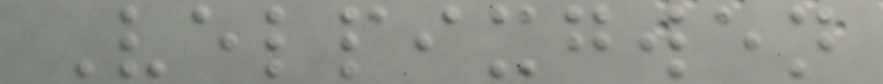Velpixgwen
